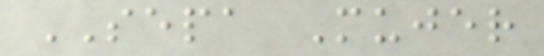SEPA Mujer
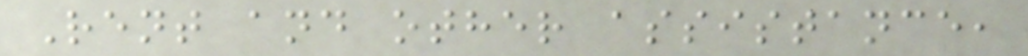Rent and other assistance,
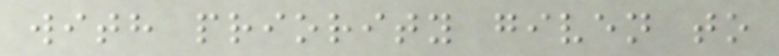with priority given to
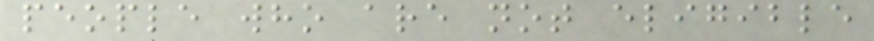people who are not eligible
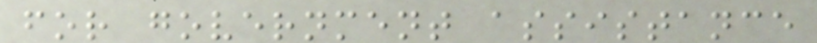for government assistance
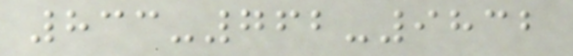833-762-9832
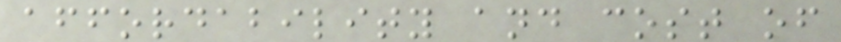affordability and cost of
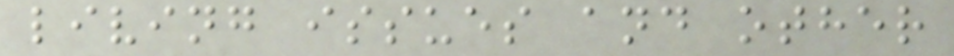living issues and other
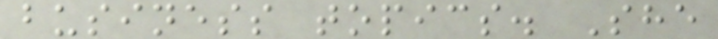business topics. She
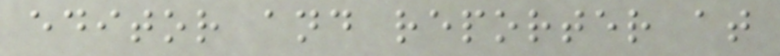editor and reporter at
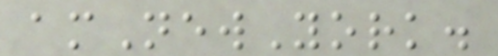amNewYork.
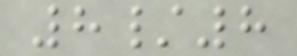8/8
